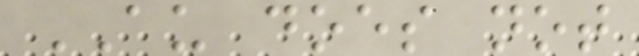AU does not
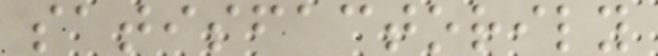satisfactorily
